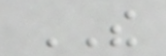THE
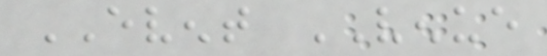EVENT VENUE
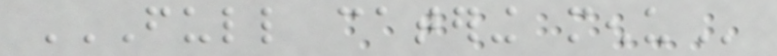FULL CATERING MENU
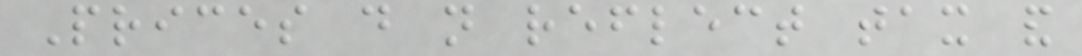Prices do not reflect tax and
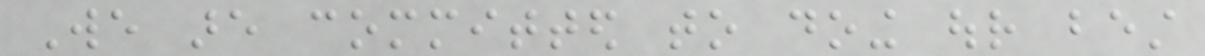We are committed to doing our best
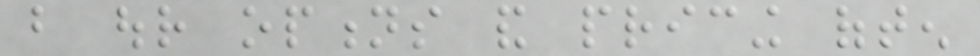but our options and pricing often
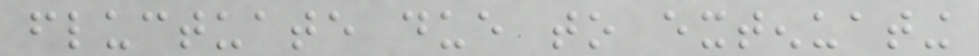fluctuate due to extenuating
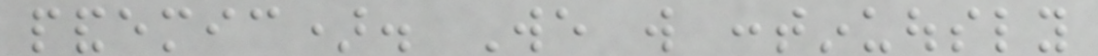pandemic). We will continuously
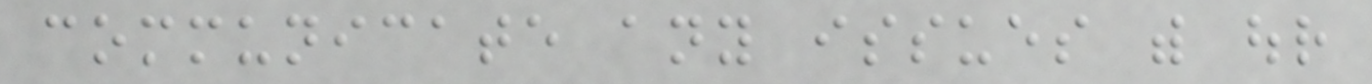communicate any issues with our
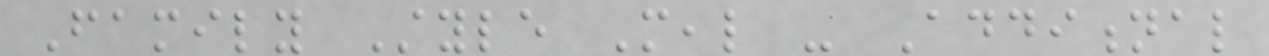Family Style Meal - Additional
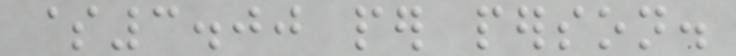$3.00 per person.
